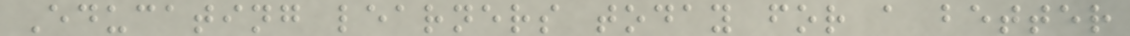Educating learners today for a better
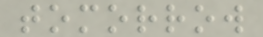tomorrow
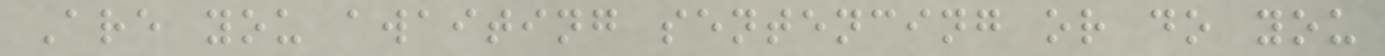Are you awaiting sentencing or do you
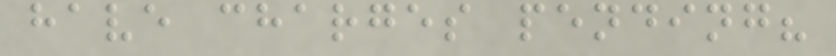have charges pending?
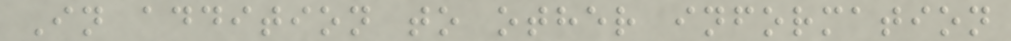In addition to other information
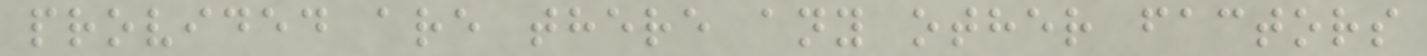provided are there any other factors
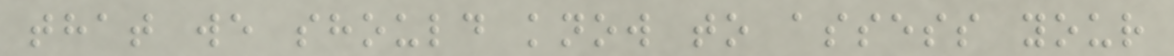that we should know to assess your
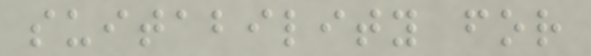suitability for
